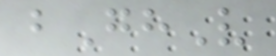bGhV
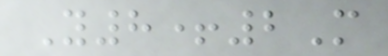Y8+2M
